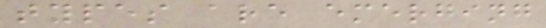types are emerging
